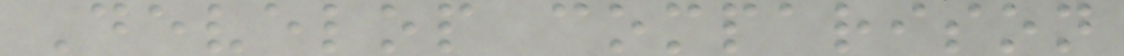Develop comparison
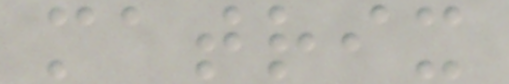matrix
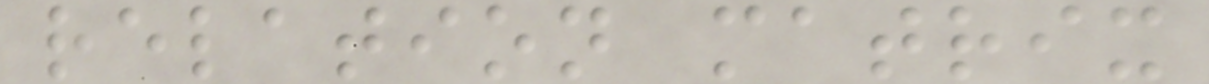relation matrix
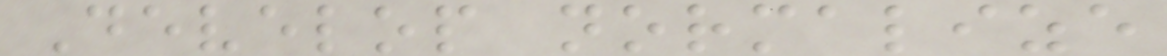Develop normalize
